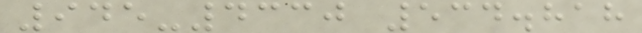945-4330 534.818
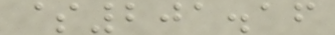$201.16
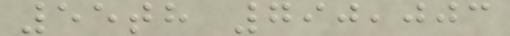55th 790,003
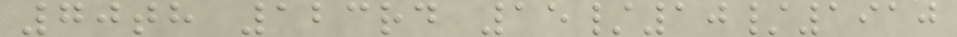70th 123rd 15/10/1910
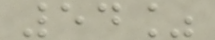54%
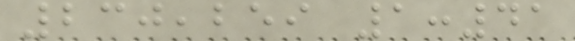230,259 1:41
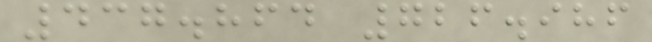437.864 726.986
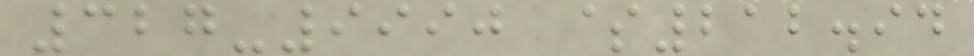327-9990 $212.94
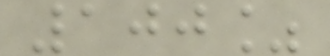100%
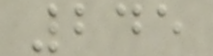245
